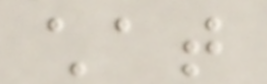chat
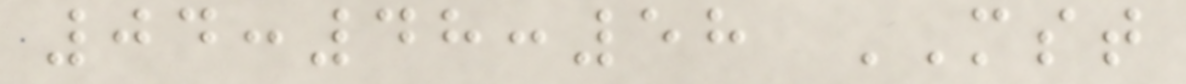04:48:58 MST
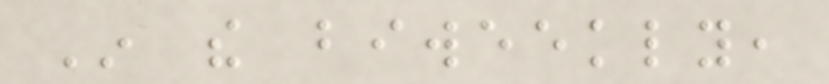In the biweekly,
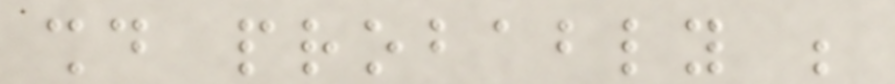should probably be
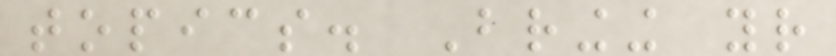topics. Bringing your
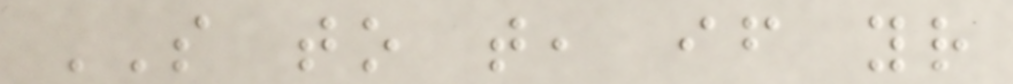SO to that, if your
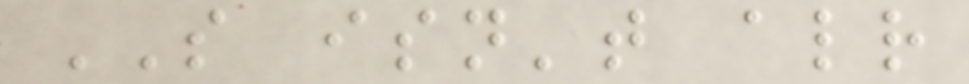SO isn't already
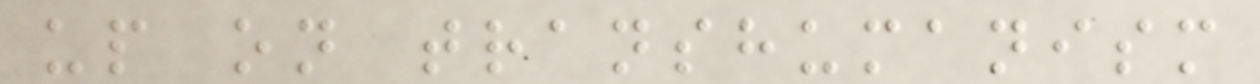up on transhumanism
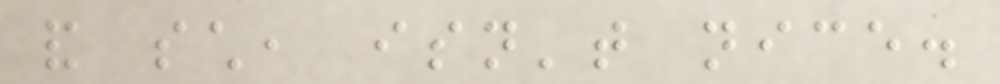and such, isn't nice.
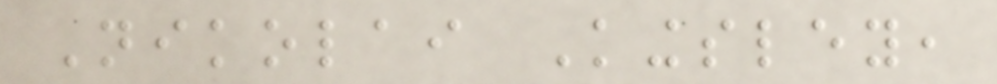Nikolai Kingsley,
